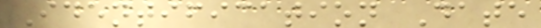Identification Date
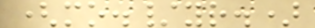(mo./yr.)
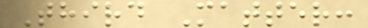Third Matter:
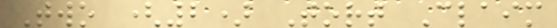Two (2) Tort Claim
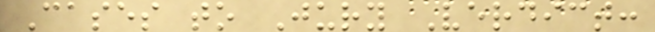Cases to Jury Verdict:
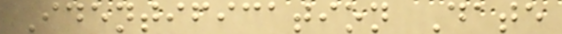Identification Date
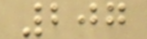207
